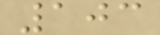103
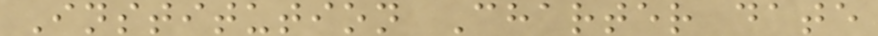Institution Charter date
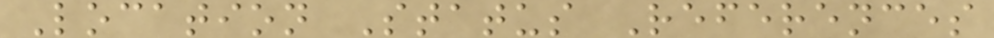Location Status References
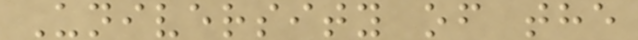University of the
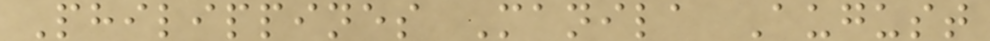Philippines Manila August
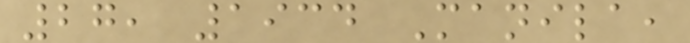27, 1934 Manila,
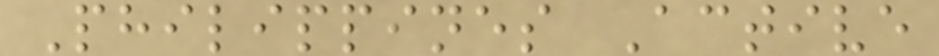Philippines Active
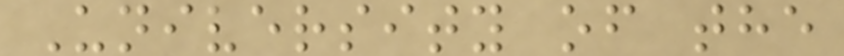University of the
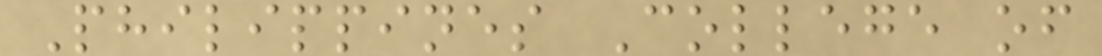Philippines College of
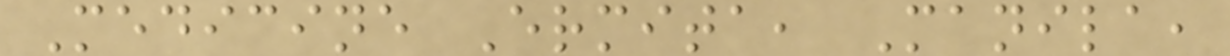Medicine Ermita, Manila,
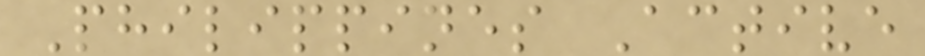Philippines Active
